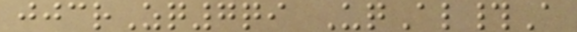jjcrZq7qi UqAl#A
